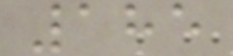185
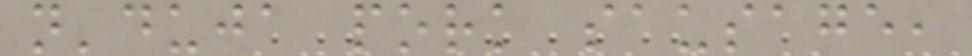n'duja pork sausage,
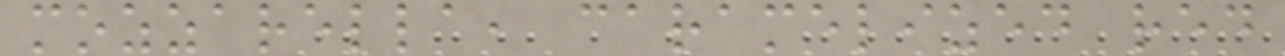mozzarella, caramelized red
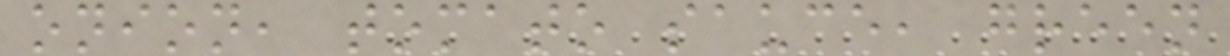onion, tomato sauce, green
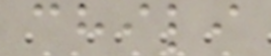chili
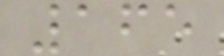165
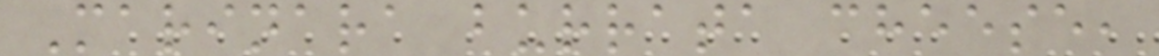Marinara burrata cheese,
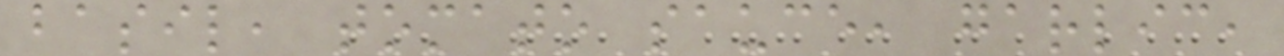basil, tomato sauce, garlic,
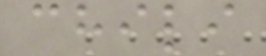chili
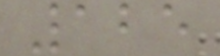125
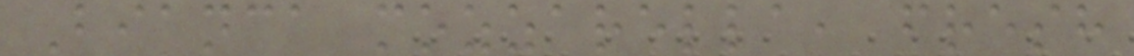Bianca mozzarella, fresh
